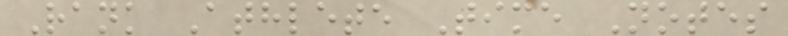Rank Athlete Time Notes
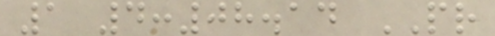1 4:08.14 PR
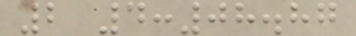2 4:08.87
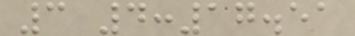3 4:17.51
